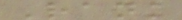Rank
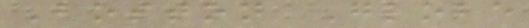Boston Globe
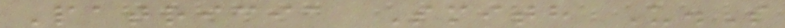Patricia Smith U.S
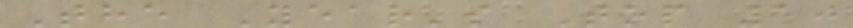The Year's Top 10
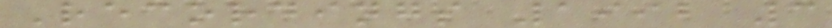Recordings 1992 3
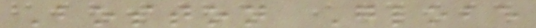Boston Globe
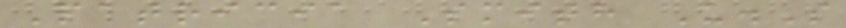Patricia Smith U.S
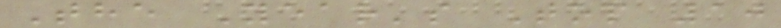The Year's Top 10
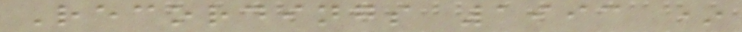Recordings 1993 *
